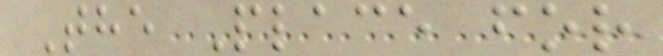The Place for
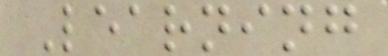Learning
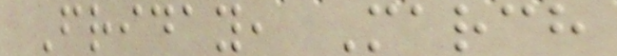Friday, March
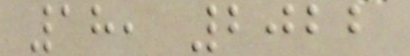18, 2022
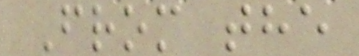From the
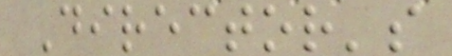Director's
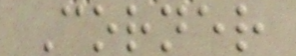Corner
